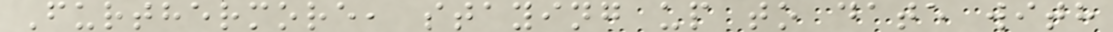Furthermore, staying up to date with
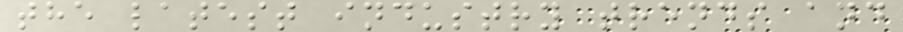the latest industry trends and
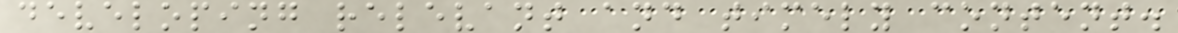developing relevant and timely content.
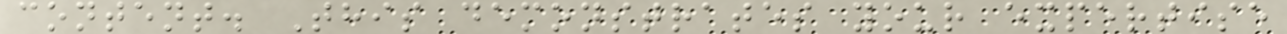content. This demonstrates your expertise
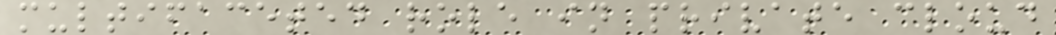multifaceted role in private cloud
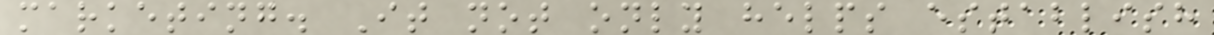marketing. It not only helps establish
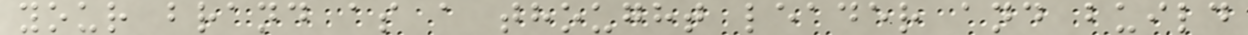your brand as a thought leader and build
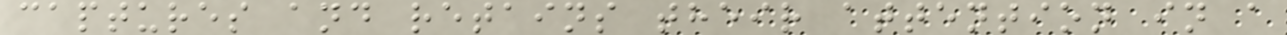captures and retains their attention in a
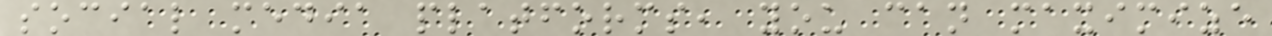social media platforms, you can maximize
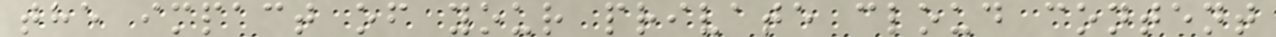the impact of your private cloud content
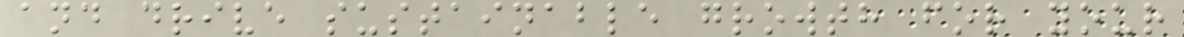and drive sustainable growth for your
